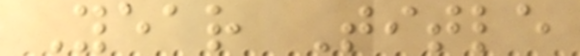Year Title
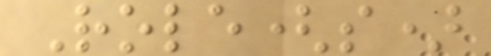Role(s)
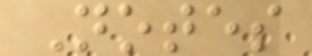Notes
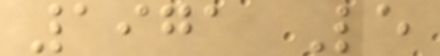1971 Le
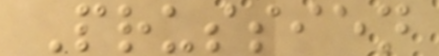Prussien
